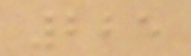225
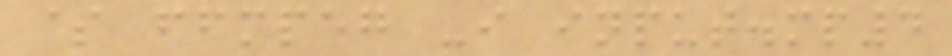$ ffmpeg -i input.mp4
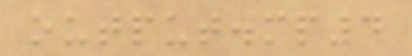output.mp4
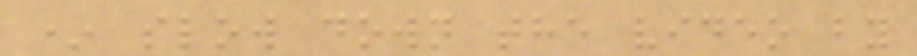* slow down the video by
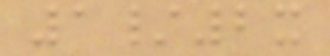1/2x
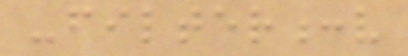-filter:v
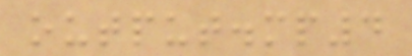output.mp4
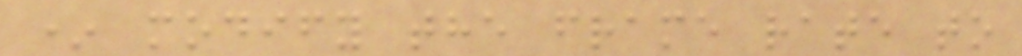* modify the frame rate to
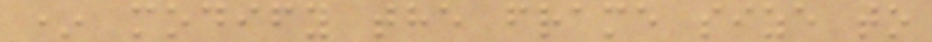* modify the frame size to
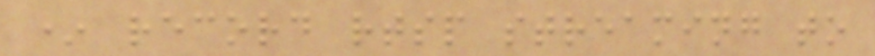* record rtsp streaming to
